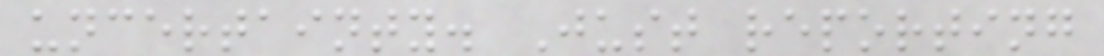uncertainty. Just reporting
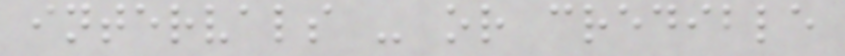intervals - or credible
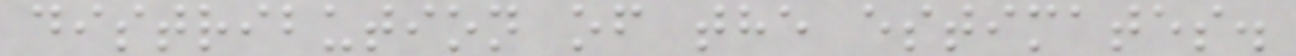distribution of the estimates.
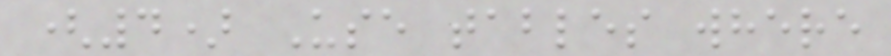(4) Use tables where
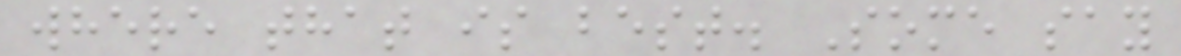where that is best. Some say
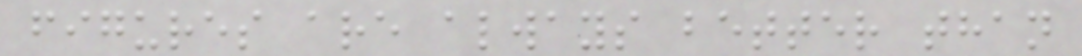figures are always better than
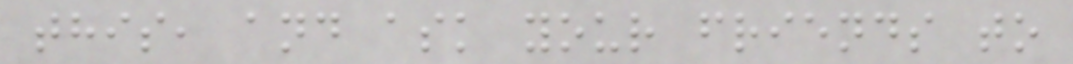this, and ask your friends to
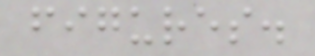figures.
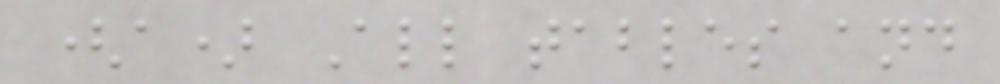(a) All tables and
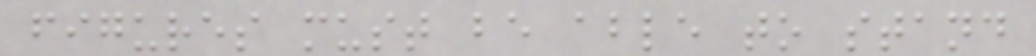figures must be able to stand
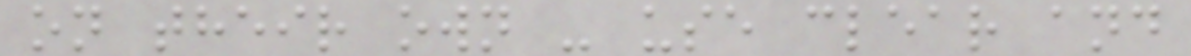on their own - use clear and
